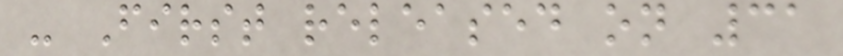- First released on 31
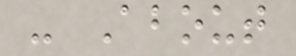- About
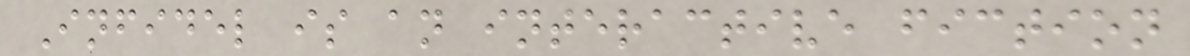Infidel is an interactive fiction
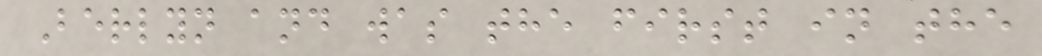Berlyn and was the first in the
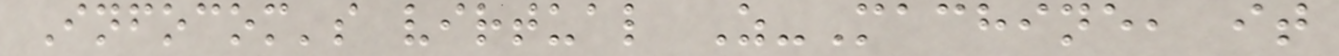Infocom's virtual Z-Machine, it
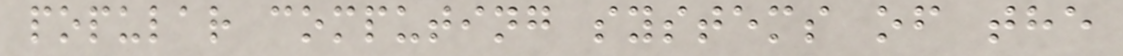popular computing systems of the
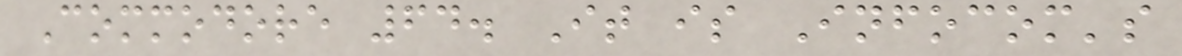Commodore 64. It is Infocom's
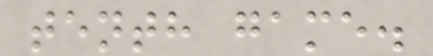tenth game.
